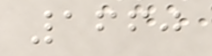1660
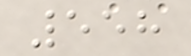558
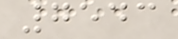7543
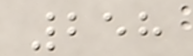258
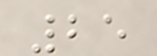25
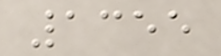1355
